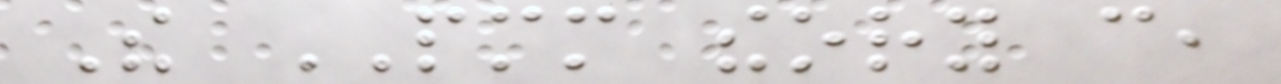The PMM theory can,
